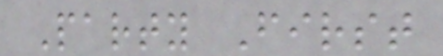Party First
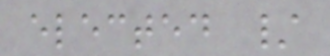elected /
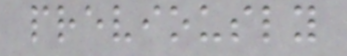previously
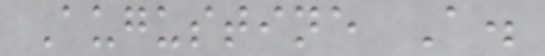Augustine A.
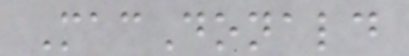MacDonald
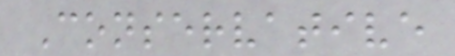Conservative
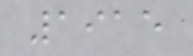1915
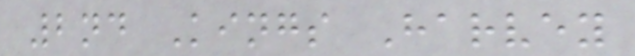2nd Kings Harvey
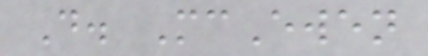D. McEwen
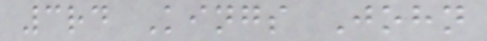3rd Kings John
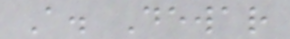A. Dewar
